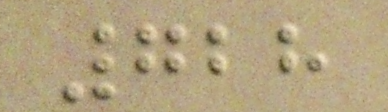728
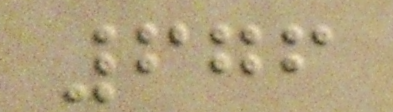676
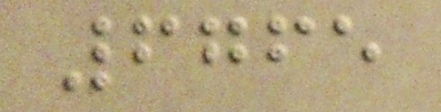6765
